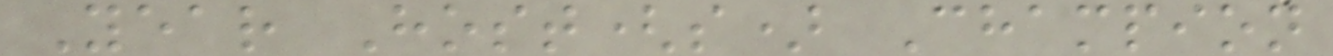Year Host(s) Champion
